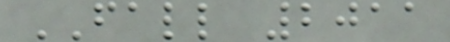FALL 2011
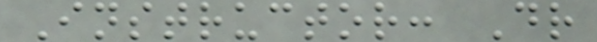Instructor: Dr
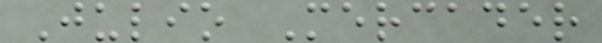Julio Mercader
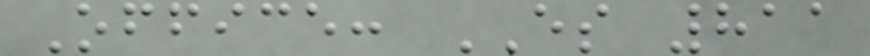Office: ES 811
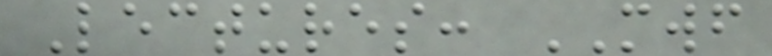Lectures: MWF
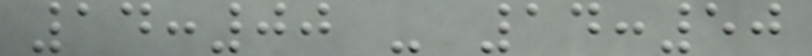14:00 - 14:50
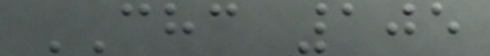CHC 105
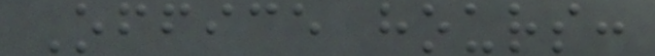Office hours:
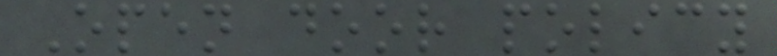Open door policy
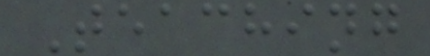Teaching
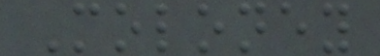Moloney
